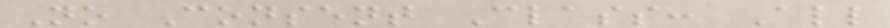No Consent Class: All
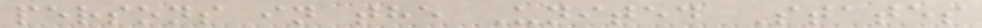persons in the United States
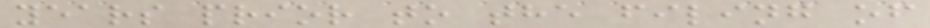years prior to the filing of
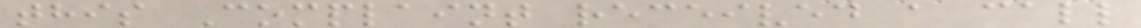this Complaint received a call
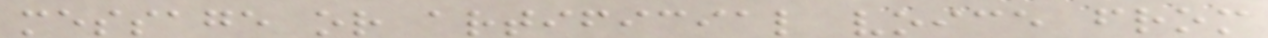message or artificial voice from
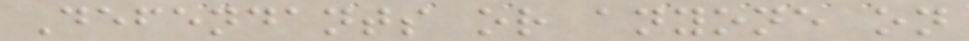Defendants or anyone on
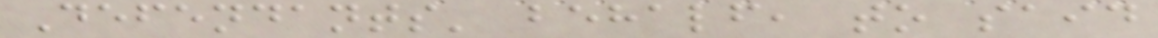Defendants' behalf, to said
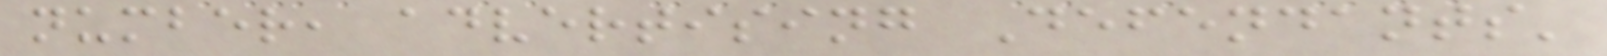number, advertising Defendants'
